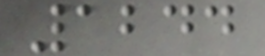1244
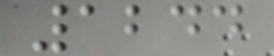1244
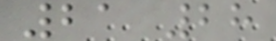21 28
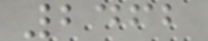2462
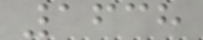1638
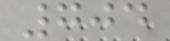704
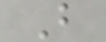B
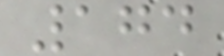174
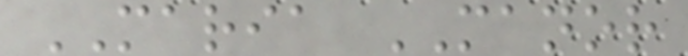MARIA MANOR
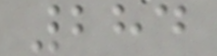284
